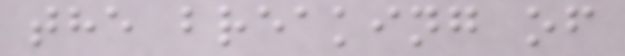the breaking of
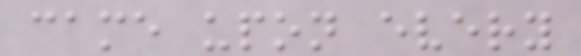came upon every
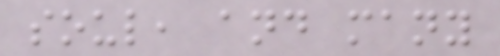soul, and many
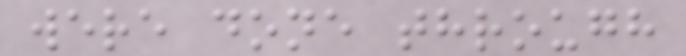were done through
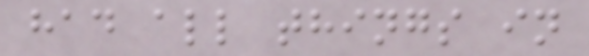had all things in
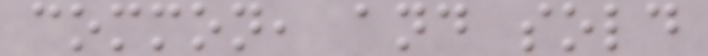common, and sold
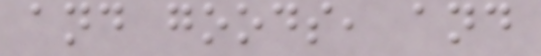and goods, and
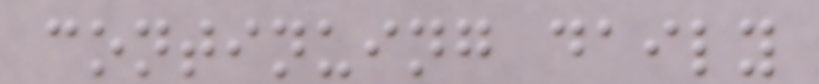continuing daily
